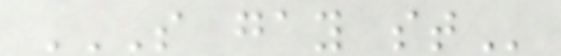S GAY ST
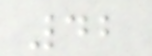42
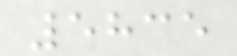5835
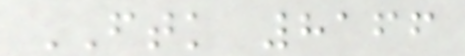FTK 8166
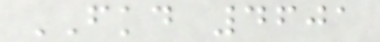FKD 4601
